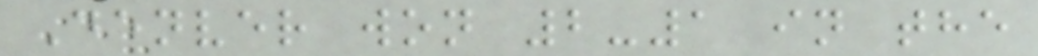Denver won 2-1 in the
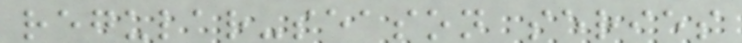regular-season series
